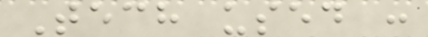Tech used :
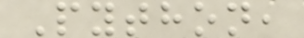Python,
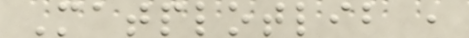Matplotlib ,
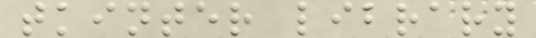tkinter library
